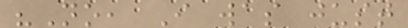"No, I was just
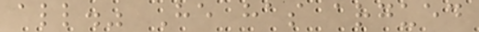all." He has argued
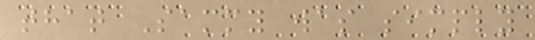that Sammy was simply
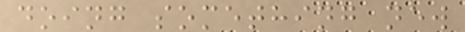doing something new
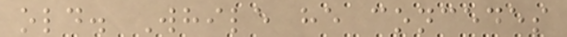old. While he concedes
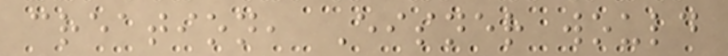creation, Eisner would
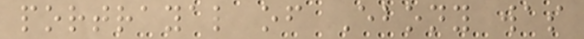portrayal of Ebony was
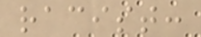racist:
